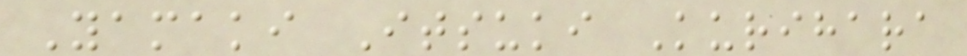Yamaki Itsuki Kurihara
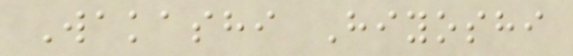Wakashi Hiyoshi
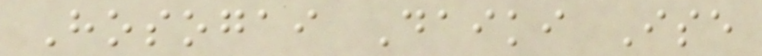Hosogai Daiki Ise
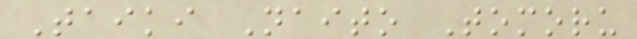Taiki Naito Tomoru
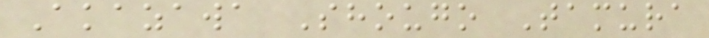Akazawa Shougo Tamura
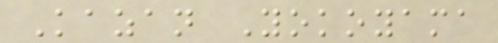Kazan Yokoyama
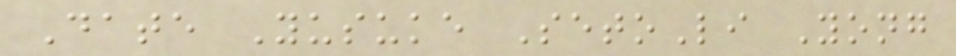Date Yusuke SetoLi Yong
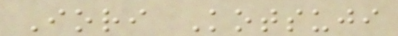Iori Kotsuji
